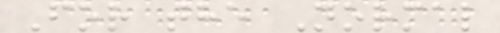For the Normal
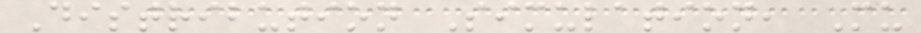Distribution Simulation, Mu
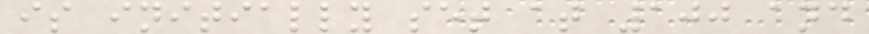is initially set at 100 and
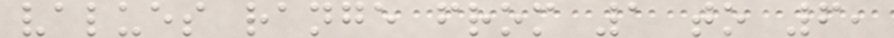values range from 1 to 6,
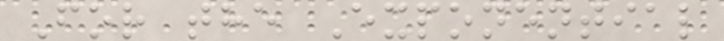For the Exponential
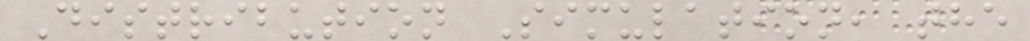Distribution Simulation, the
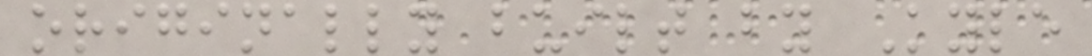originally built by Kyle
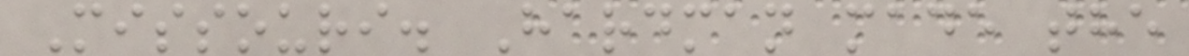Missouri. Hardman made the
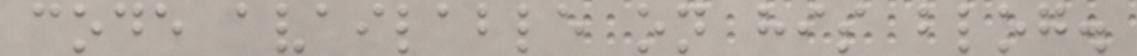code available on his blog.
